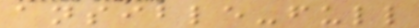ansible-full
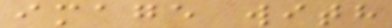image with
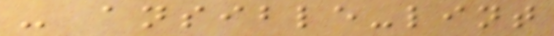- ansible-lint
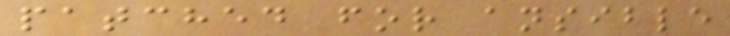patched for ansible
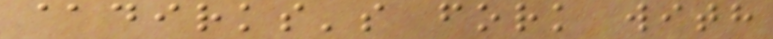@dirks's fork with
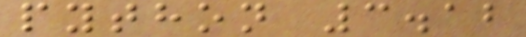python 3.12
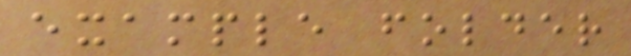example folder
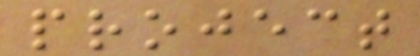project
